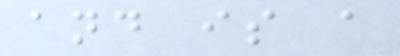and is a
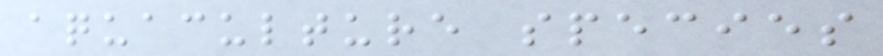aquaculture species
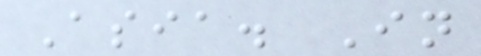Asia. In
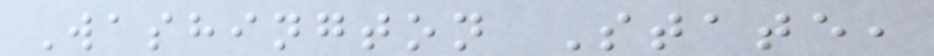Washington State,
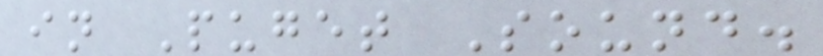in Puget Sound.
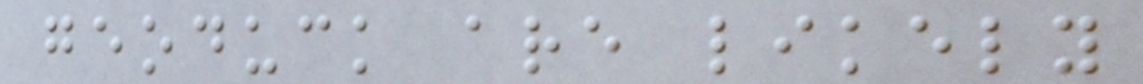geoduck are likely
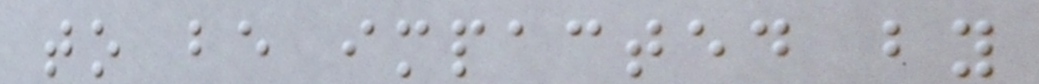to be impacted by
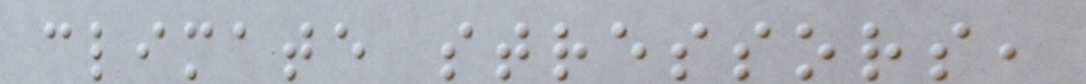climate stressors,
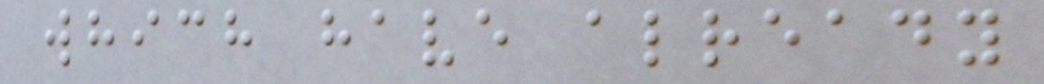which have already
